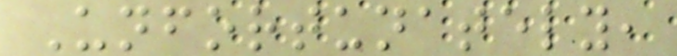Unfortunately,
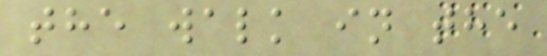the walk in the
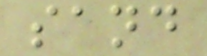sand
